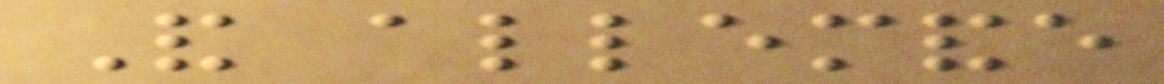And allemande
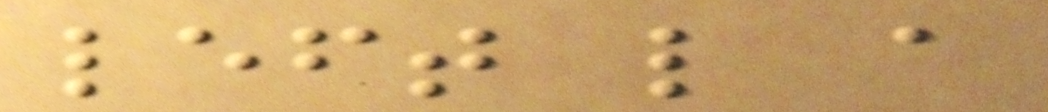left like a
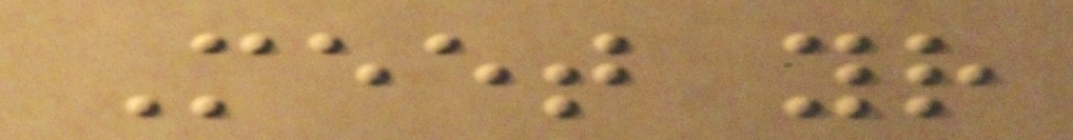Meet your
